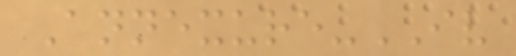Annexure-IV
